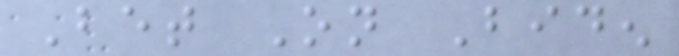Bet On Biden
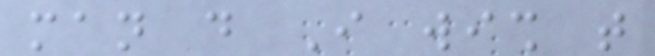man do I wish that
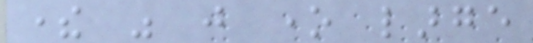there was just one large
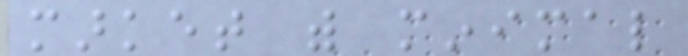market with minimal
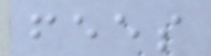fees
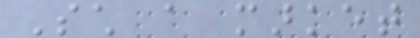Such a market
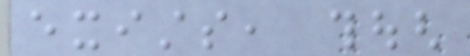exists, though
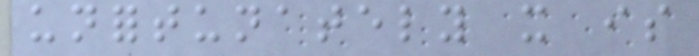unfortunately it is
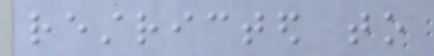restricted to
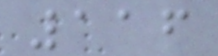116
